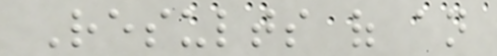Results of an
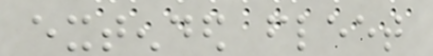extended fleet
